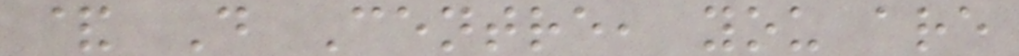& D Centre, you are
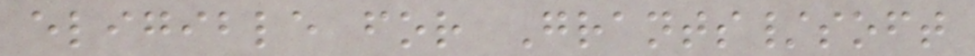eligible for Grants/soft
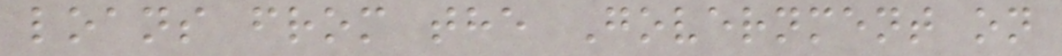loans from the Government on
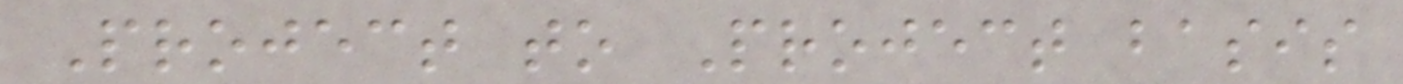Project to Project basis
